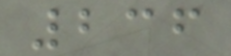236
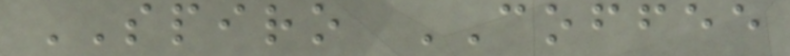SPIRO COFFEE
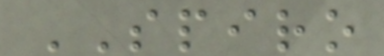SPIRO
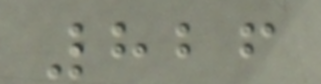826
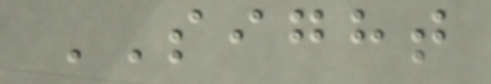SIGHT
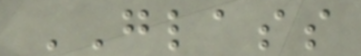GLASS
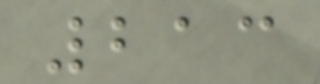213
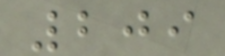209
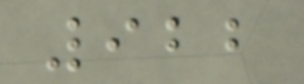922
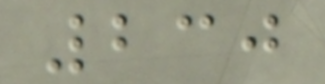230
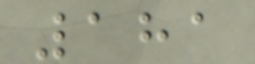181
